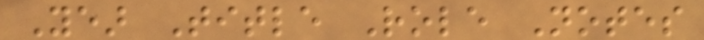Year Title Role Notes
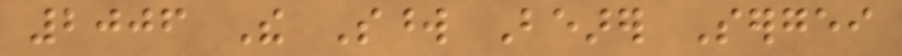2006 The Sword Bearer Sergei
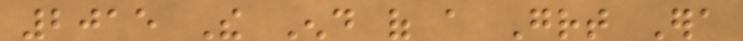2015 The End of a Great Era
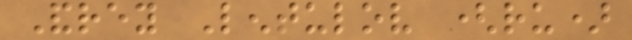Andrey Lentulov (ru)
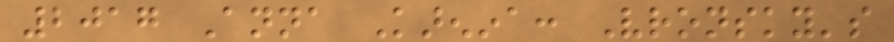2017 Anna Karenina: Vronsky's
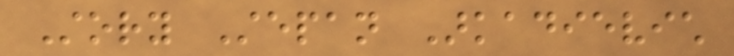Story Stepan Arkadievich
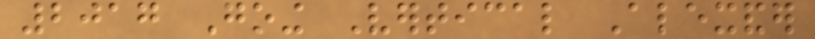2017 Going Vertical Alexander
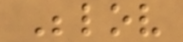Belov
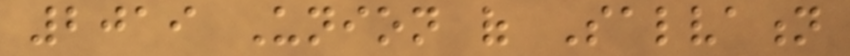2019 Union of Salvation
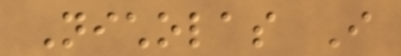Nicholas I
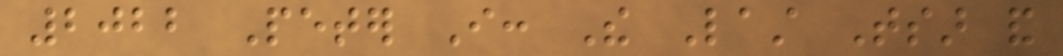2022 Peter I: The Last Tsar and
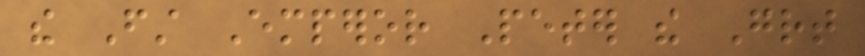the First Emperor Peter the Great
